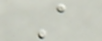A
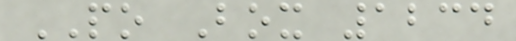PO Box 1234
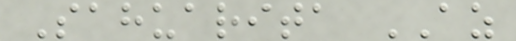Sahuarita AZ
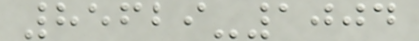85629-1004
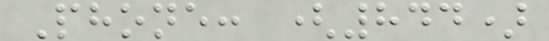Phone: (844)
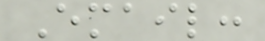Email:
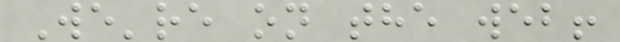We're on the web!
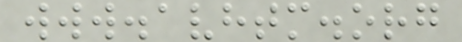www.avhtm.org
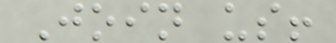Join us!
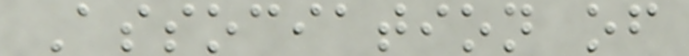Association of
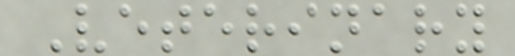Veterinary
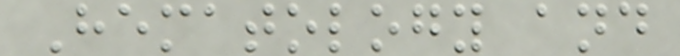Hematology and
